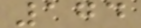174
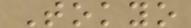Tokyo
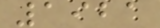1921
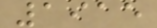1915
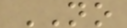NO
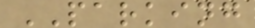PARKING
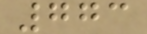773
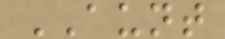AUNT
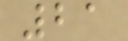21
